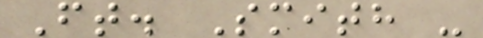Ft. Smith -
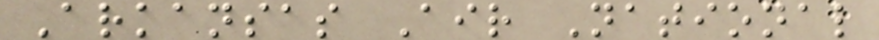Arkansas Air National
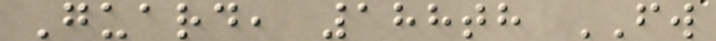Guard, 188th FW
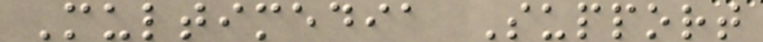Multimedia Support
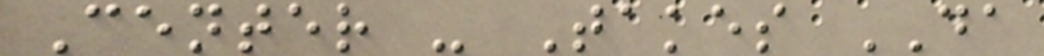Center - Takes DA
